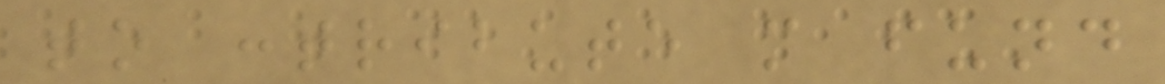to contribute more fund
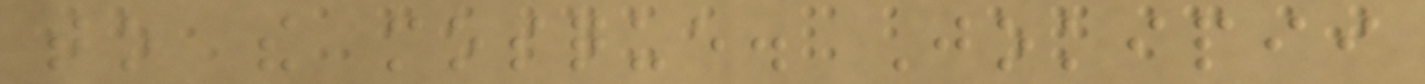to the mosque. Jokipii
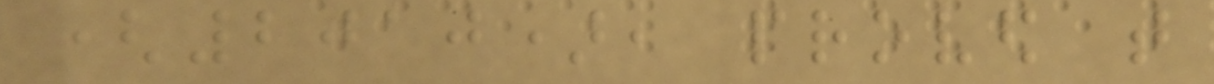(2010), proved that
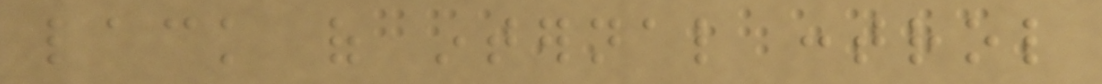lack of internal control
